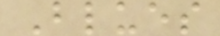Blues
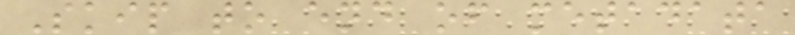Skip to end of metadata
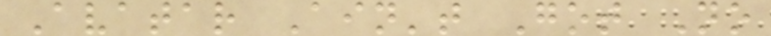Avatar Ain't Got No
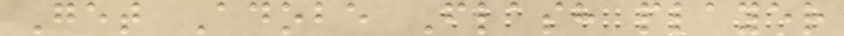Get Adobe Flash player
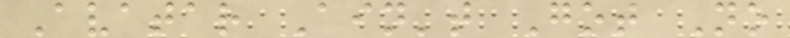Avatar Ain't Got No
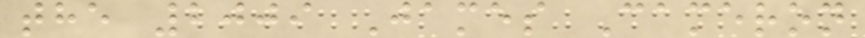the 2009 James Cameron
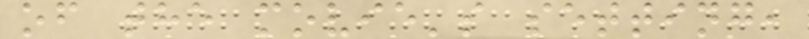of the movie's setting,
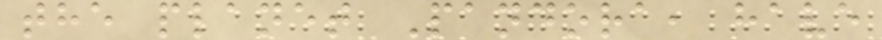the planet Pandora, have
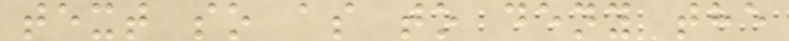text so as to deny the
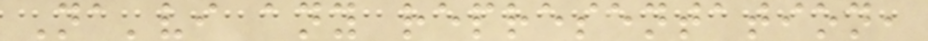Na'vi any representation,
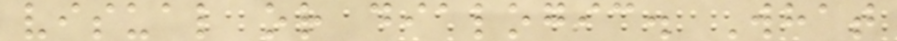visual or dialogic. What
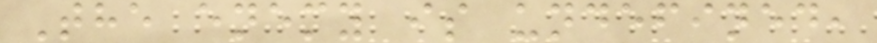The enemy is undefined,
